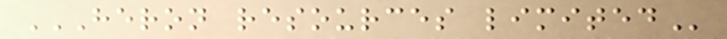HERON RESOURCES LIMITED
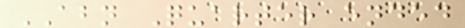ABN Quarter ended
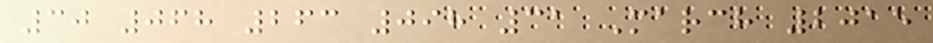30 068 263 098 31 March 2015
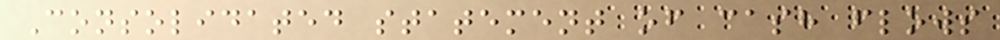Consolidated statement of cash flows
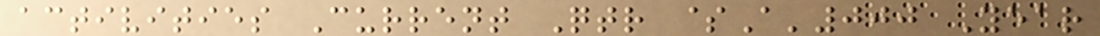activities Current Qtr $A'000 Year
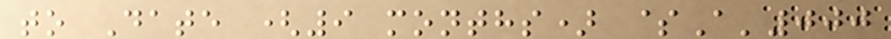to Date (9 months) $A'000
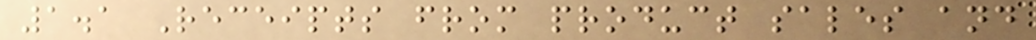1.1 Receipts from product sales and
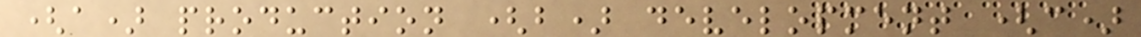(a) production (b) development (c)
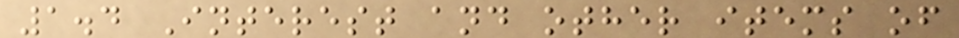1.4 Interest and other items of
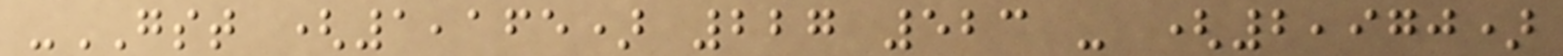-GST (1,165) 227 523 - (2,970)
